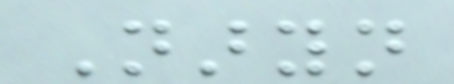Naryn
